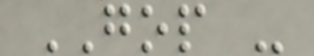GOP -
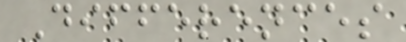Differences
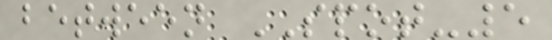between SPOT-5
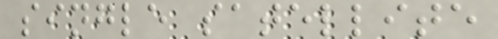single satellite
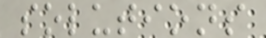solutions
